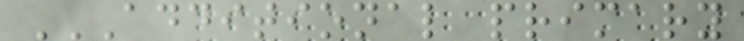ADDITIONAL PRIMARY
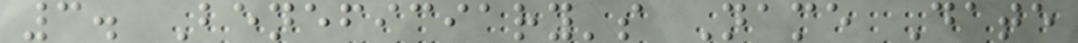3. Beneficiary's Name Date
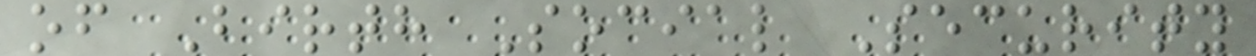of Birth Social Security
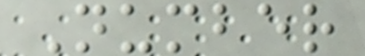Number
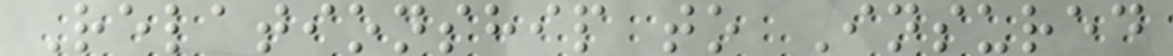Relationship to Insured
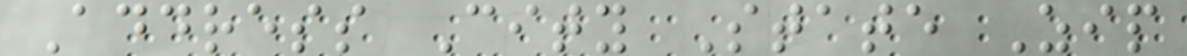Address City State Zip
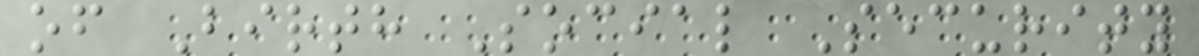of Birth Social Security
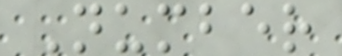Number
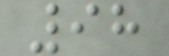98
